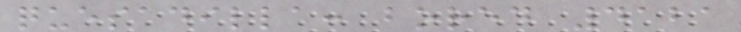quesadilla: bored 4121
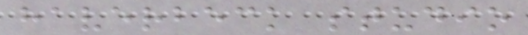haverbeck studio
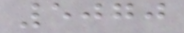5070
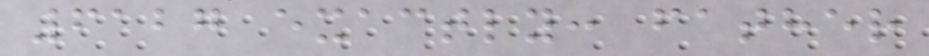6127 exactly: father
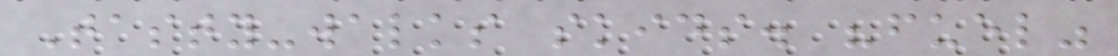Tasty-walks skids. "fuel"
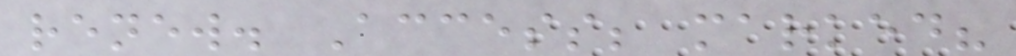renew. Access; marked?
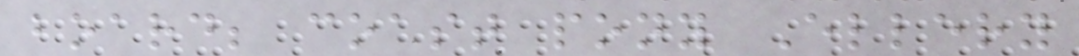board; coast pony Ellery
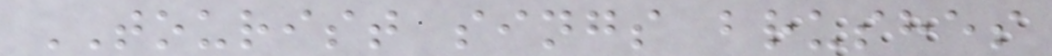TOURIST sings brushes
